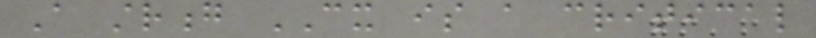A strong CX is a critical
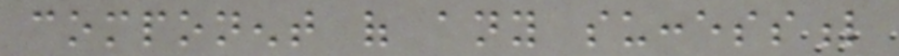component of any successful
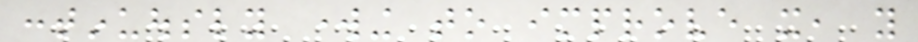continuously working to improve it, you
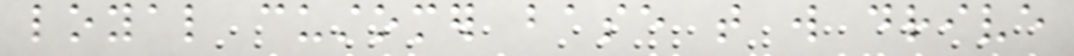loyal customer base that will drive
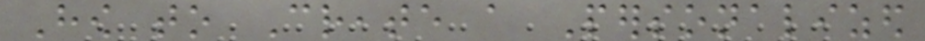How to Create a Personalized
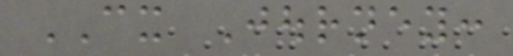CX Journey:
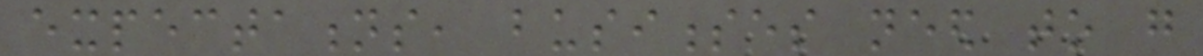expectations, businesses need to go
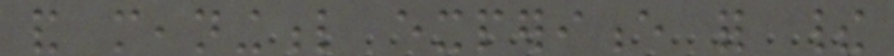and meaningful experience for their
